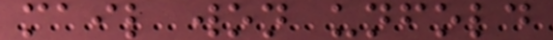mail won unfold
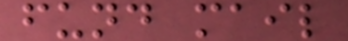fund mail
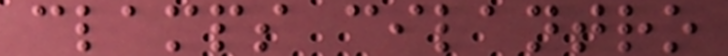clamps cilantro
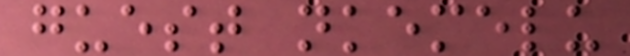guest nkemelu
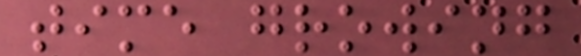time growing
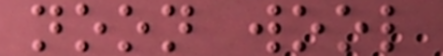noon wool
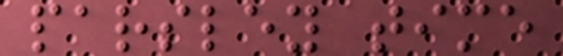parsley time
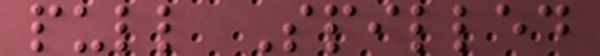pull Spilled
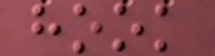hook
